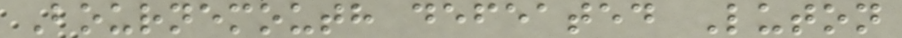Bournemouth defeated Luton
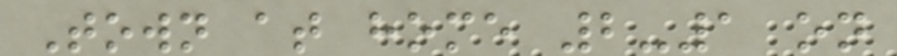Town at home 2-1 on
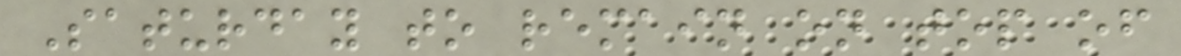Saturday to remain on top of
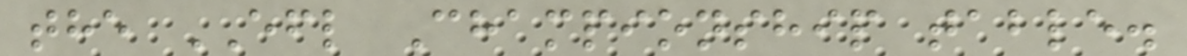the EFL Championship table.
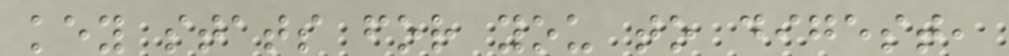key stats for you to digest,
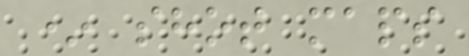* shot maps
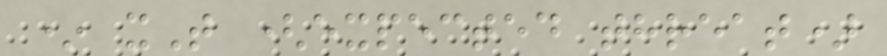* xT (expected threat)
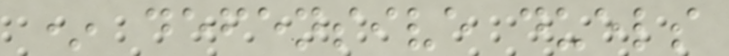* defensive duels
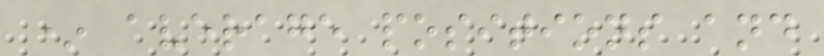* average positions and
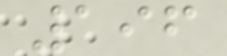196
